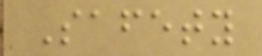Safety
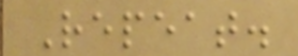Repeat.
